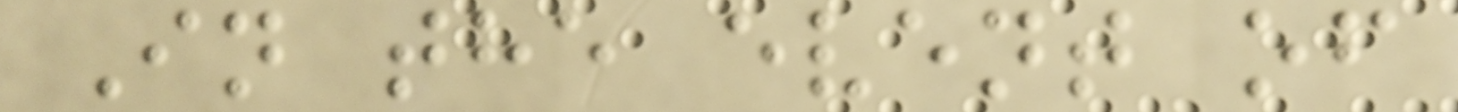In the event of
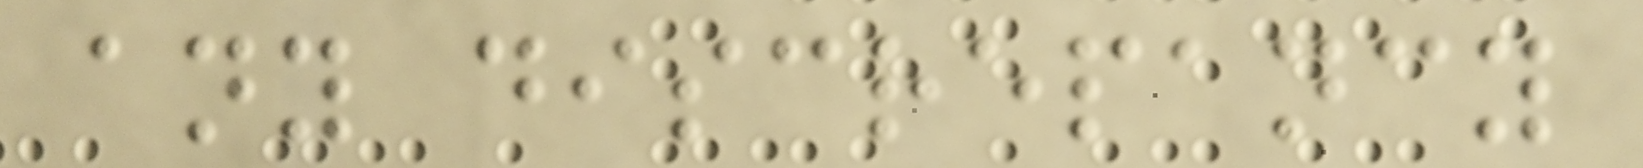any discrepancy
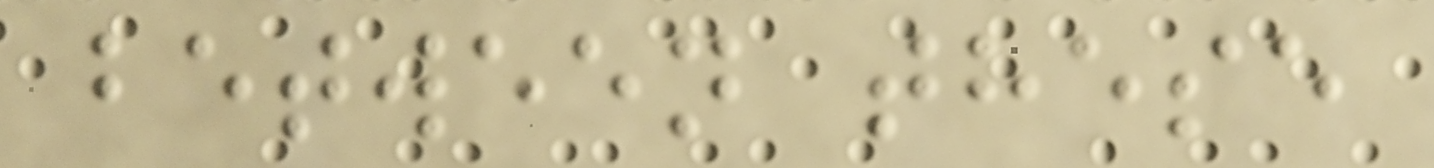between these
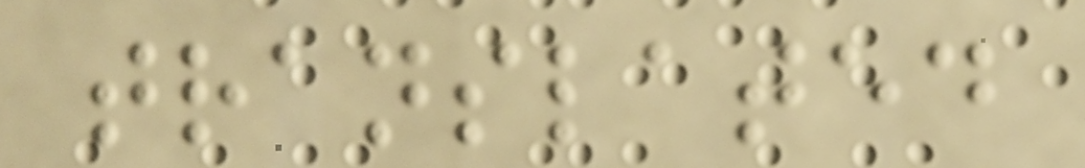translated
